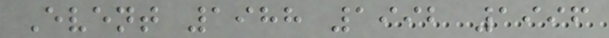Event 1988 1992 1996
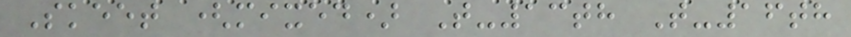Skeet (mixed) T-13th T-16th
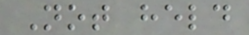Not held
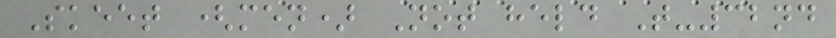Skeet (men) Not held T-32nd
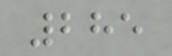285
